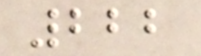222
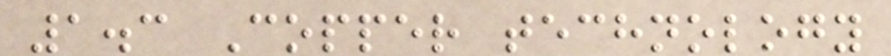1.3 Copper technology
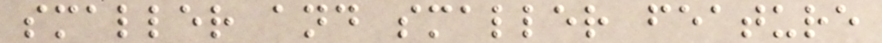smaller and smaller feature
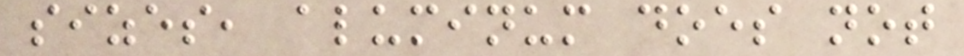sizes, aluminum does not
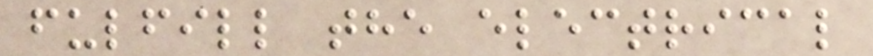fulfill the electrical
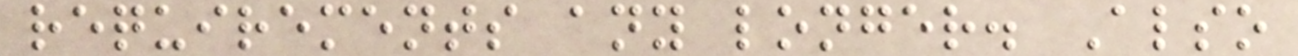requirements any longer. Also
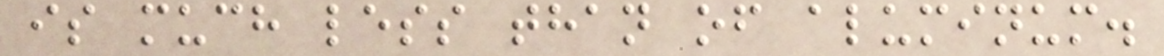is much less than of aluminum.
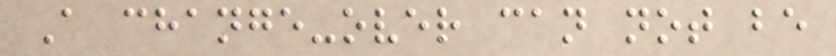A change-over can not be
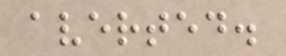averted.
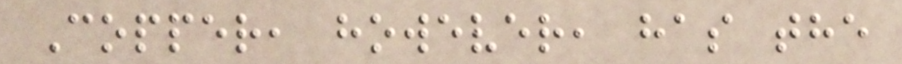Copper, however, has the
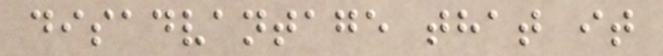disadvantage that it
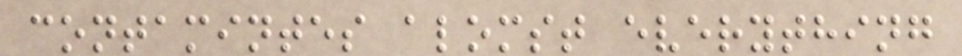contamintes alomst everything
